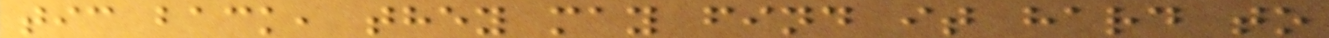tic back, they may find it hard to
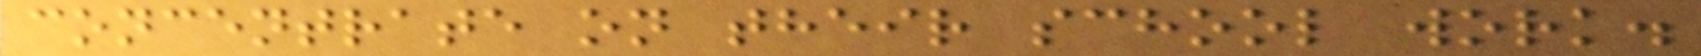concentrate on their school work.
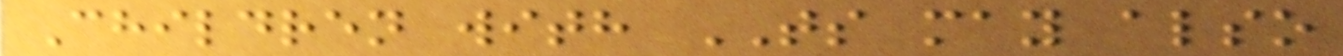Children with TS may also
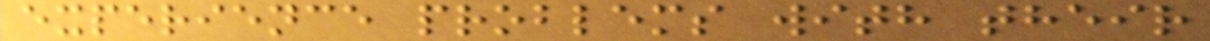experience problems with their
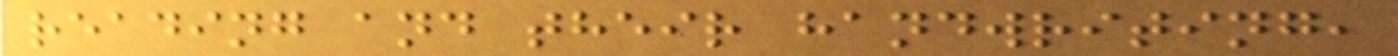reading and their handwriting,
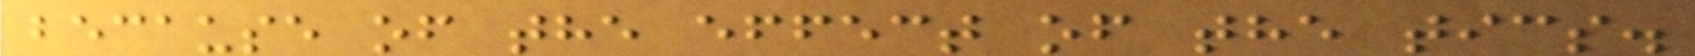because of the effect of the tics.
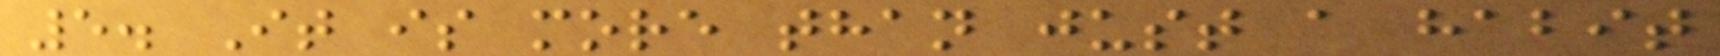5. It is more than just a habit
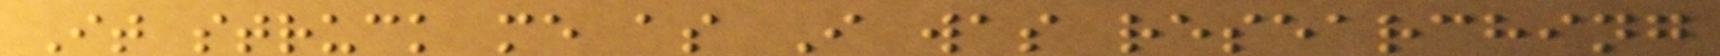It struck me as I was researching
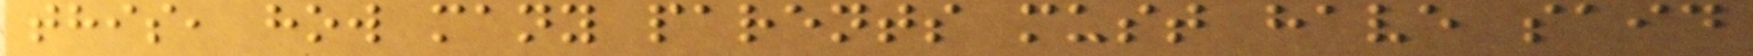this, how many parents must have said
